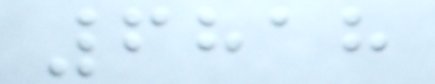6818
